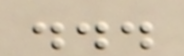...
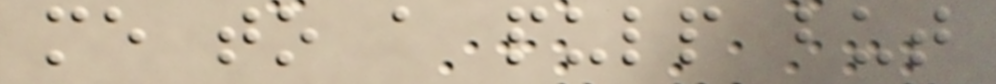me to a pulp but
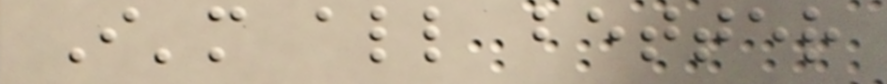I'm all better
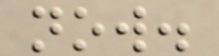now.
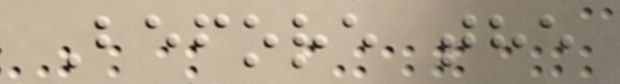Before the
